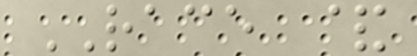RACE &
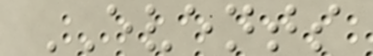EVENTS
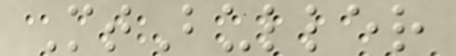MtBuller
